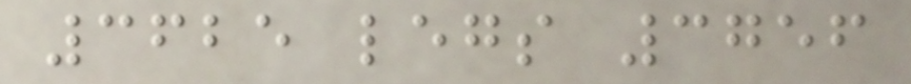3625 legs 3756
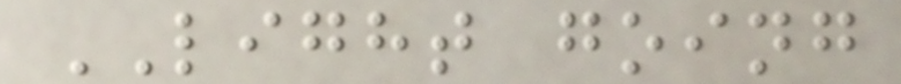LIGHT going
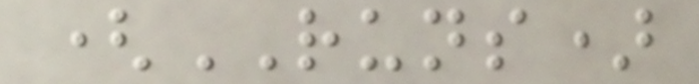(RUNS)
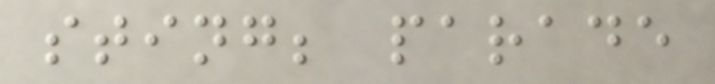sting; parade
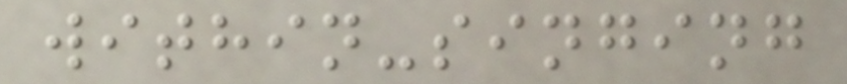within-singing
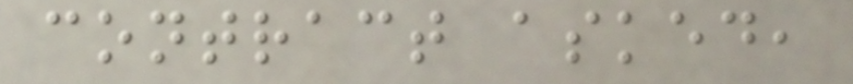contract asked,
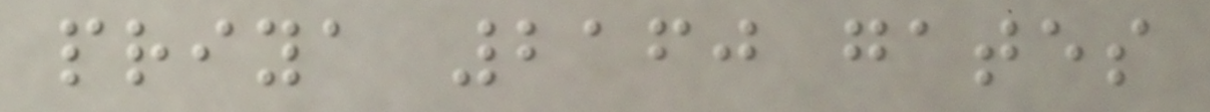priya 2160 gates
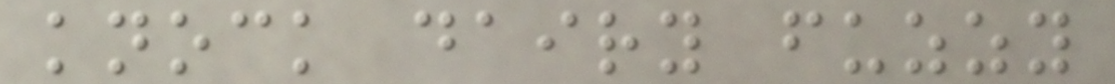knock dairy fuzzy
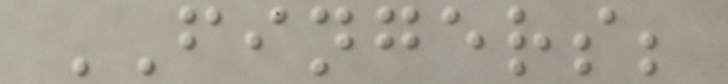FINGERS;
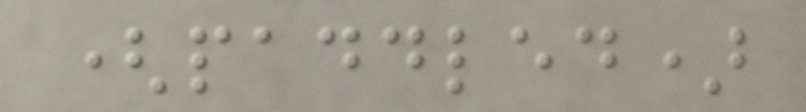(paddled)
